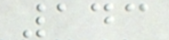143
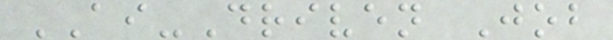AI-Driven Job
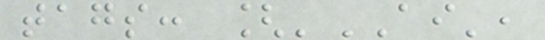tags: ['AI',
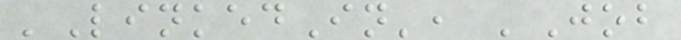'LinkedIn', 'Job
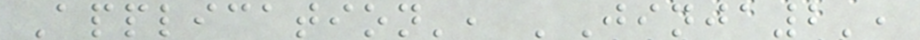Application', 'Jinja2',
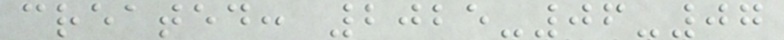created: 2025-06-07
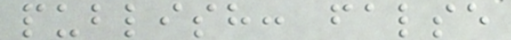publish: false
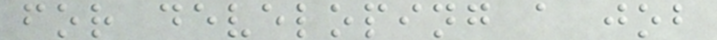for developing a job
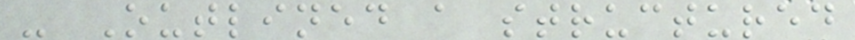- Outlined a structured
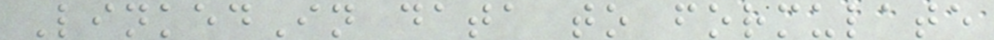LinkedIn data to formulate
